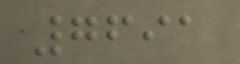7691
